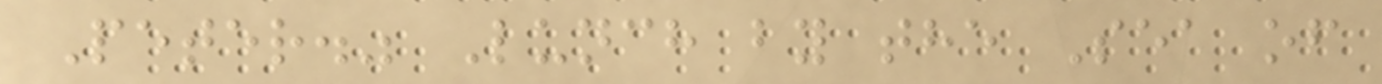Peter." Lunch by the Sea of
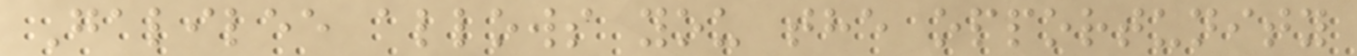Galilee allows you the opportunity
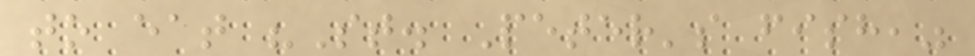to eat "St. Peter's fish,"
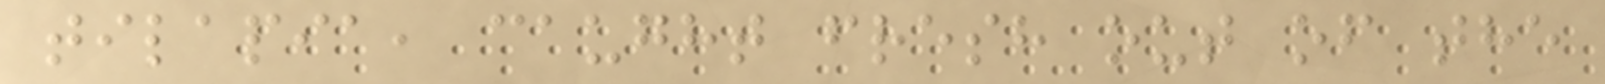tilapia, caught fresh out of the
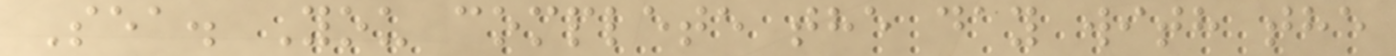Sea. You complete the day with the
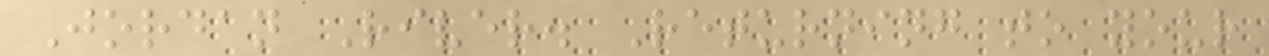Jordan River. Returning to your
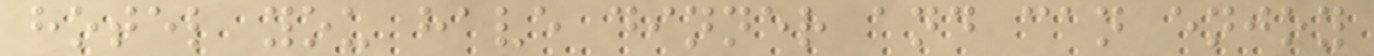hotel you have dinner and can enjoy
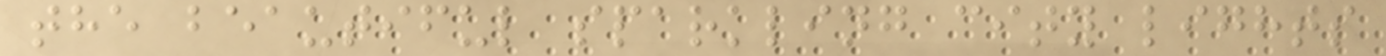the beautiful sparkling city lights
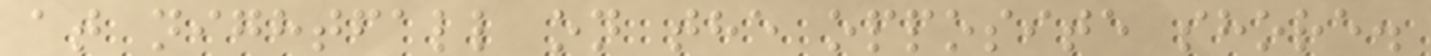at nightfall on the opposite shore.
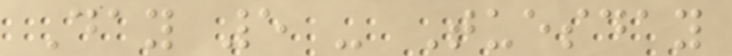Day 5 - Tuesday
